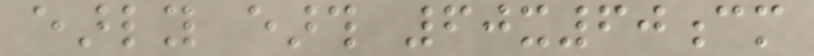early earth 60x60cm
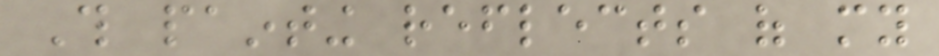This painting reflects of my
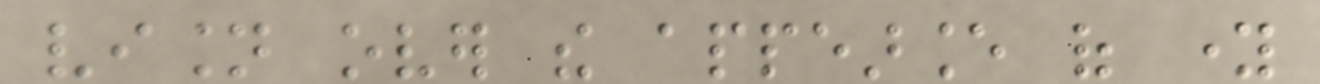vision over the appearance of young
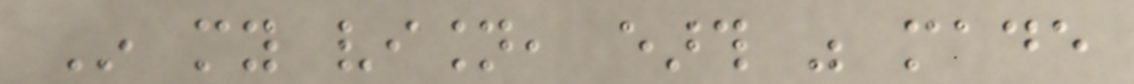In my vision, earth was made
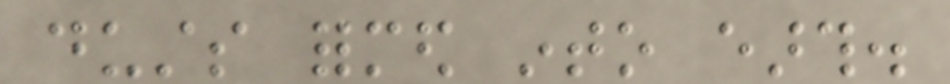dusts formed into earth.
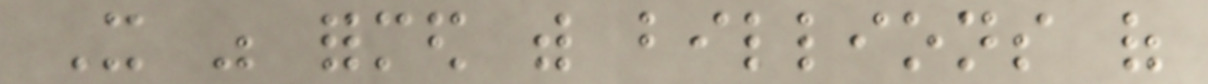It was formed with billions of
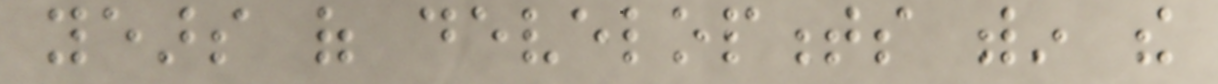years of developments within the
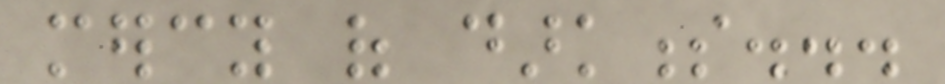mercy of darkness...
